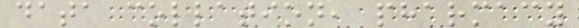data collation, pharmacy
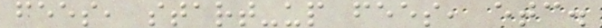fees, start-up fees, etc.
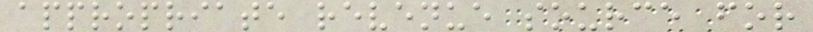appropriate revenue source for
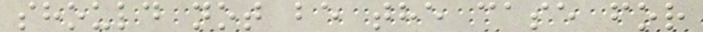should not be the case for
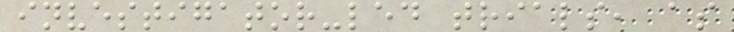investigator-led trials, as
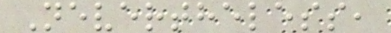Nevertheless,
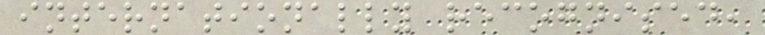internationally recognised,
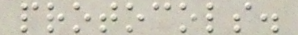protocols.
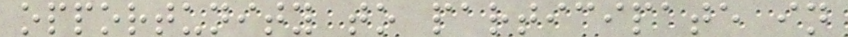opportunity to participate in
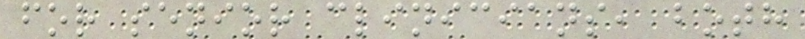for senior clinicians, both
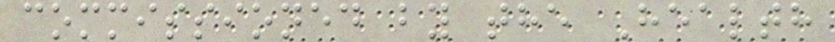commissioned by the Health
